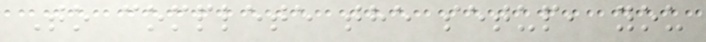To complete the setup, you
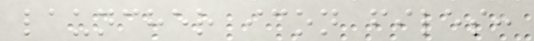launcher icon files:
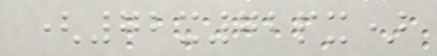(72x72px)
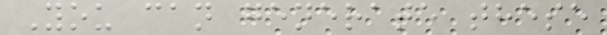You can generate these
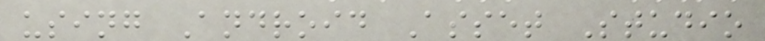using Android Asset Studio
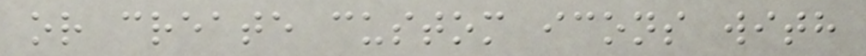or create custom icons with
